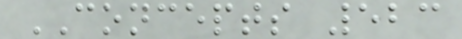CONCEPTS 523
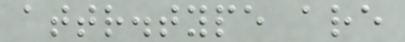attr.type are
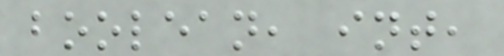boolean, int,
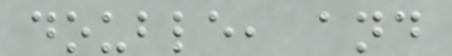double, and
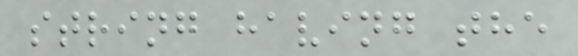string having the
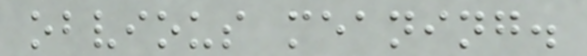obvious meaning.
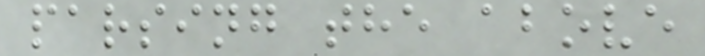parsing the above
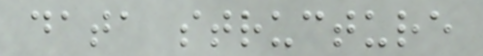data structure
